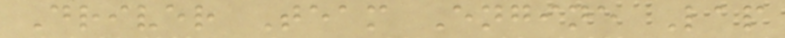Driver Team Engine Lap
